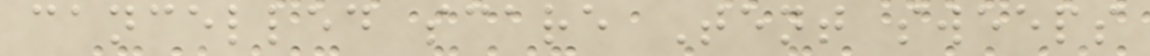cancelled scare Tent sweeps
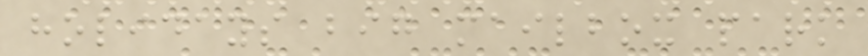holidays big mailbox park
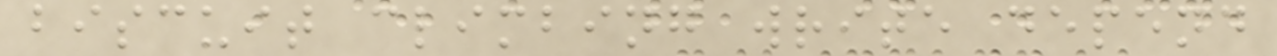biscuit climbing write depend
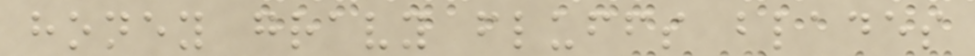honey gravy fluffs blades
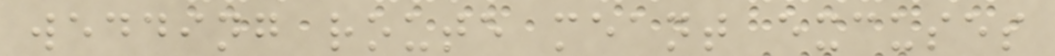wedding route meant excuses
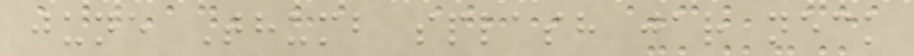june Thumb splash jar neck
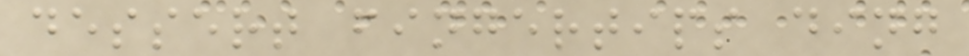dessert fingertips ding
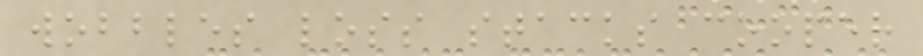wobbles loss stacks cooper
